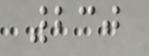230
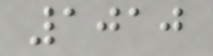1010
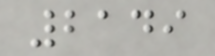2149
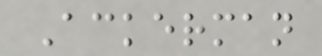Ackerman
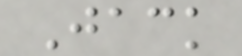Jack
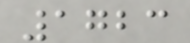1723
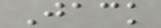Jack
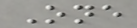One
